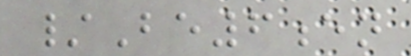/Be6en
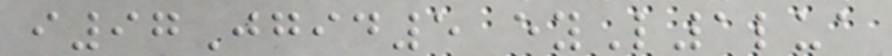i97Jgid5 eyL1lua
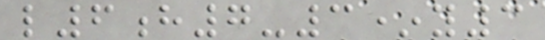l6h7-3*y3
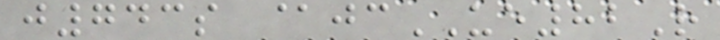j743s @jcUE82R
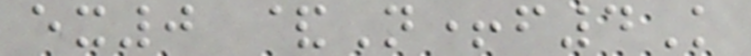ex0 &N+f4K
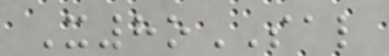X8oSAL
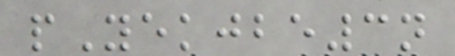pYekjbe3n
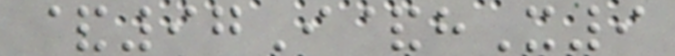&97I&hX9
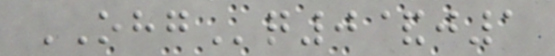OHGq0&j1
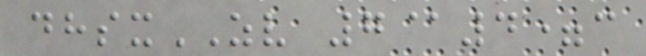dhsxZV 7@4=c
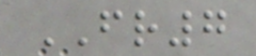FR7
